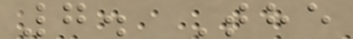7. The
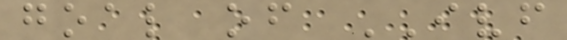goal of IVF
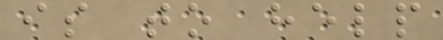is to help
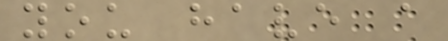you have a
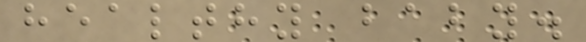healthy baby.
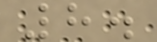8.
